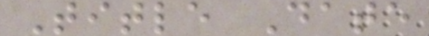Title Date
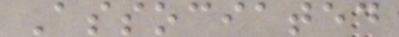Associated
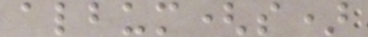album(s)
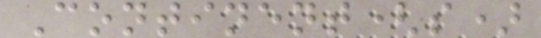Continent(s)
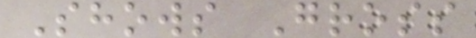Shows Gross
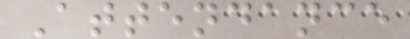Attendance
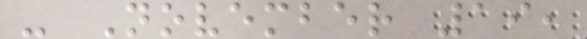- November 19,
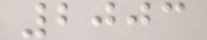2003
